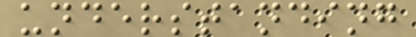understanding
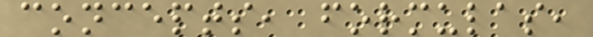concepts, formulas,
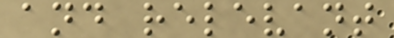and relevant
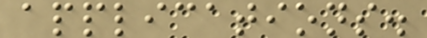applications.
